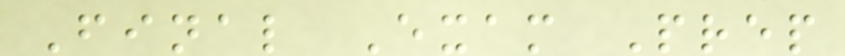Final Exam Prep
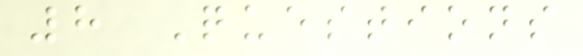8 Questions
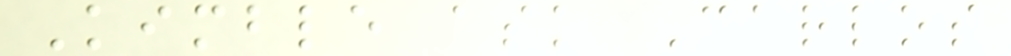Kimble ask Carlos
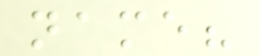name?
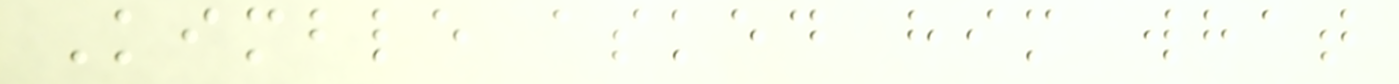Kimble asked him what
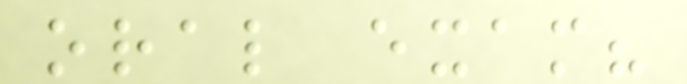oral exam?
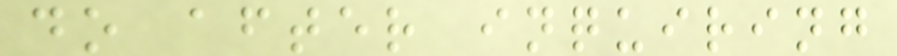do after inquiring
